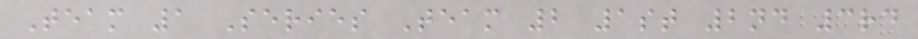Team 1 Series Team 2 1st 2nd 3rd
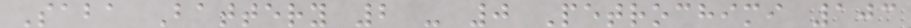Saba Battery 2 - 0 Petrochimi 103
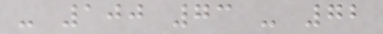- 100 73 - 72
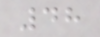48
